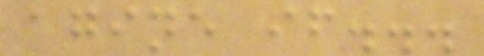agine if...
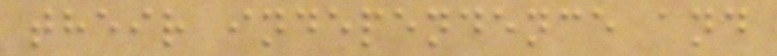their independence and
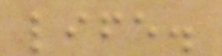life.
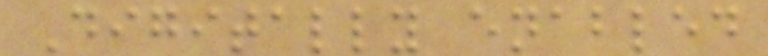Digitally enabled
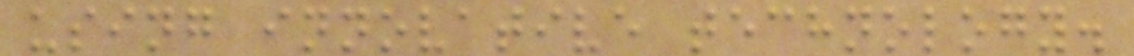using innovative technology.
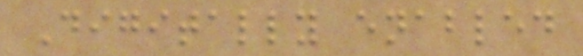Digitally enabled
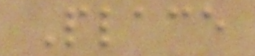Place
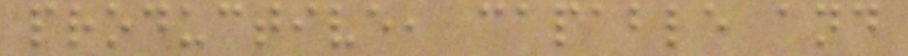productive, capable and
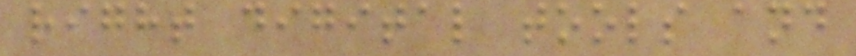right digital tools and
